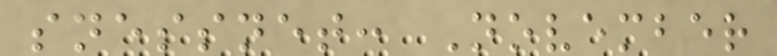snessnet: November
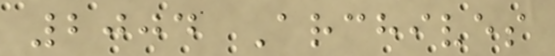2004 Archives
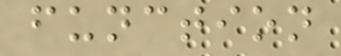function
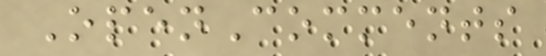OpenComments
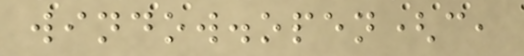window.open(c,
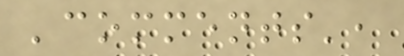'comments',
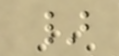}
